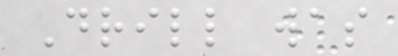Drill was
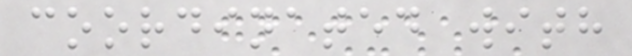coordinated with
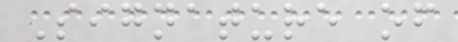Signature of
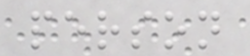person
